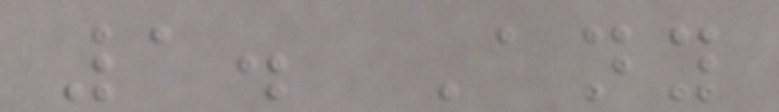1. Any
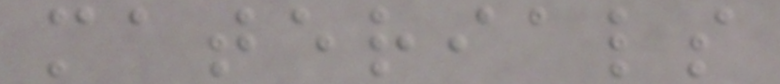materials
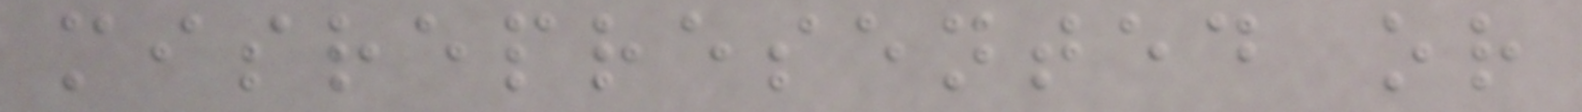misrepresented or
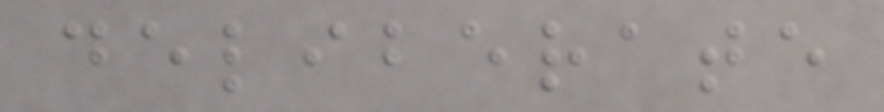deliberate
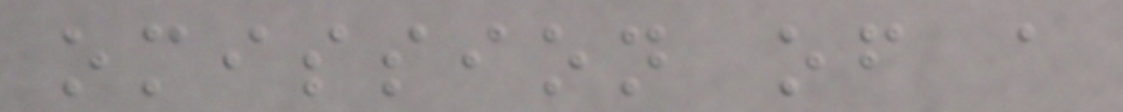omission of a
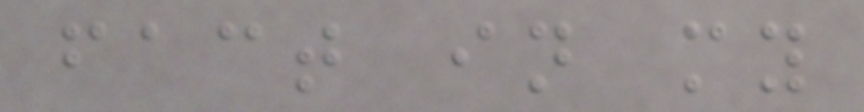fact in my
